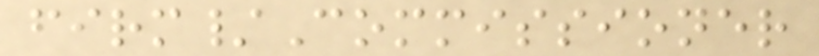firm/Commissioner
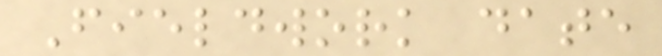Fieldwork date
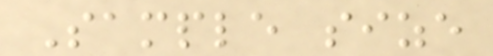Sample size
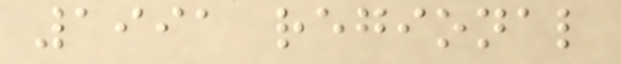1991 regional
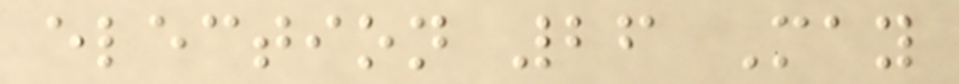election 26 May
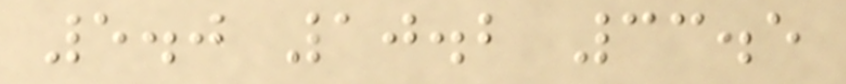5.0 10.2 33.5
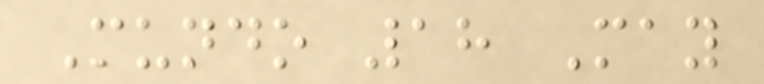Mundo 18 May
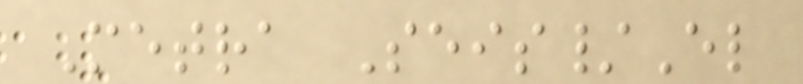Metra Seis/El
